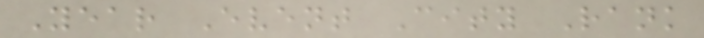Year Event City Rank
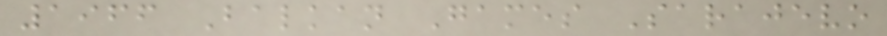1966 Balkan Games Sarajevo
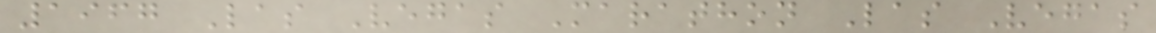1967 Las Vegas Marathon Las Vegas
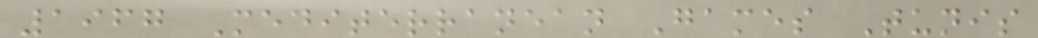1967 Mediterranean Games Tunis
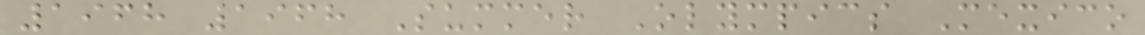1968 1968 Summer Olympics Mexico
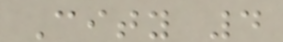City 4
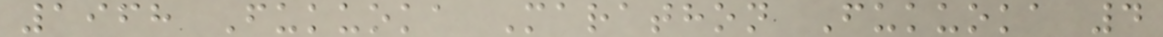1968 Fukuoka Marathon Fukuoka 4
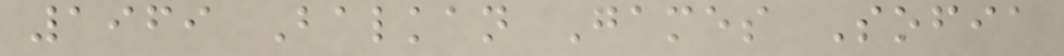1969 Balkan Games Sofia
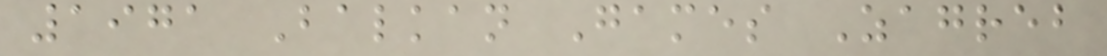1971 Balkan Games Zagreb
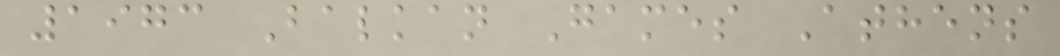1973 Balkan Games Athens
